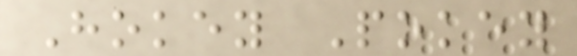Hokey Pokey
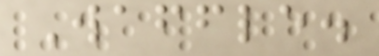Waffle.
